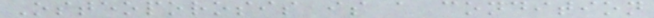Osteoporosis is a condition
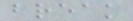break
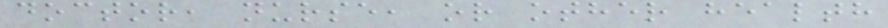doctor, nurse, or other health
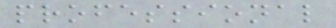professional
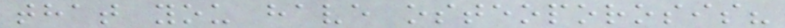that you have osteoporosis?
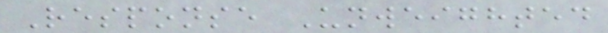Response Unweighted
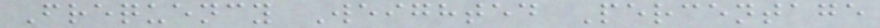Frequency Weighted Percentage
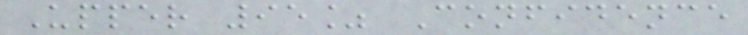Upper 95% Confidence
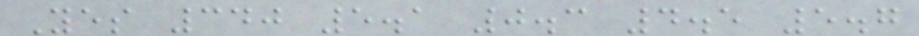Yes 340 5.1 0.3 4.5 5.7
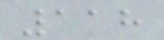118
